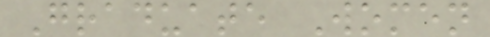Graduate Women
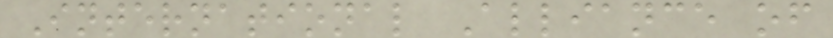International Alliance of
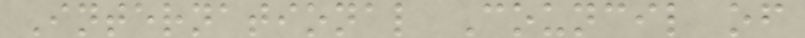International Council of
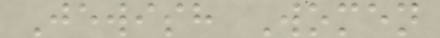Jewish Women
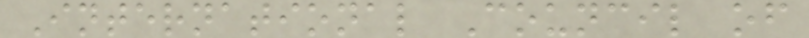International Council of
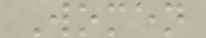Women
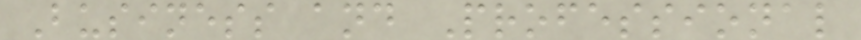Business and Professional
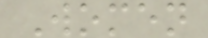Women
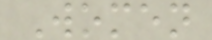Women
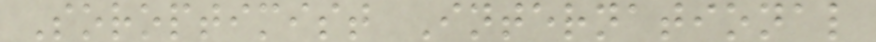Soroptimist International
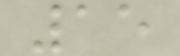15
